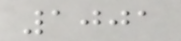1001
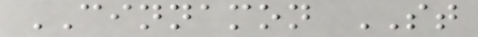CINNAMON ST
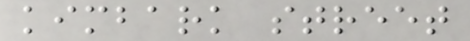kimbark street
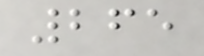265
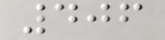406
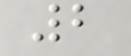2
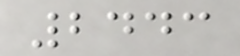2443
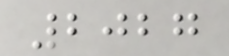2027
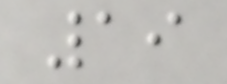19
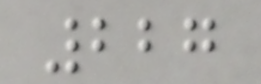227
